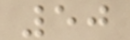50
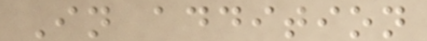In addition
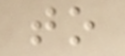to
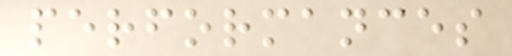performances
